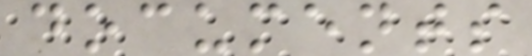documents
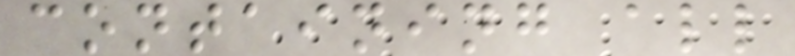containing all
